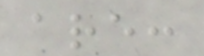are:
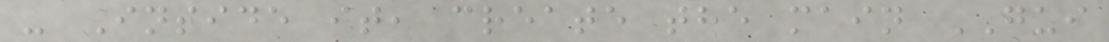- Inside it, create the main GUI
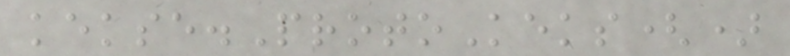kekse.ProtoKeks()
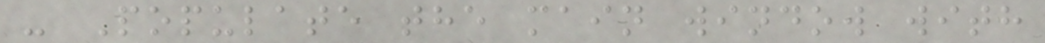- Populate the main window with
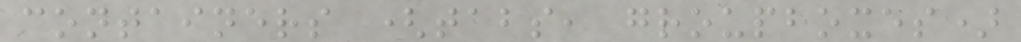containers (tabs, groupboxes)
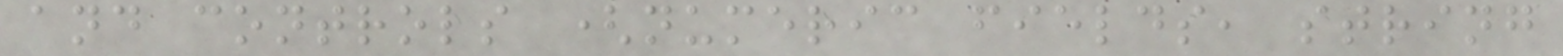and controls (numeric fields, string
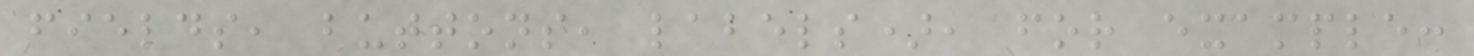fields, buttons, labels), for example:
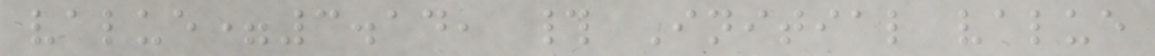value=3.14, # Initial value
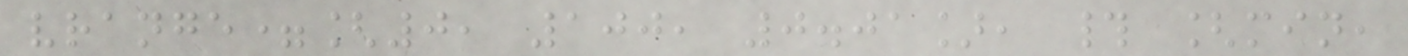vrange=[0, 100, 0.01], # [min,
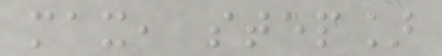max, step]
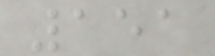151
